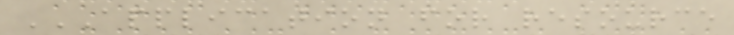APPLICATION FOR RESOURCE
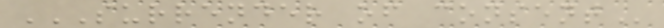SURRENDER OF CONSENT
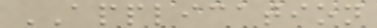APPLICATION
